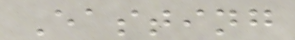Easting
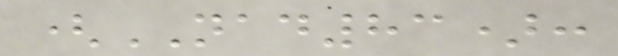(NAD83):
